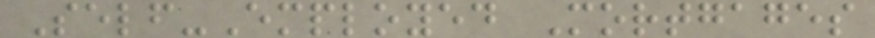Self-Employed Mortgages
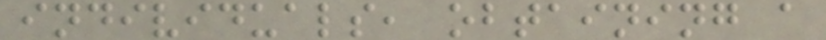individuals, obtaining a
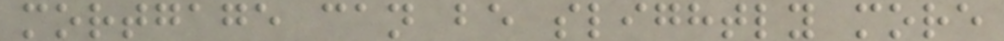mortgage can be slightly more
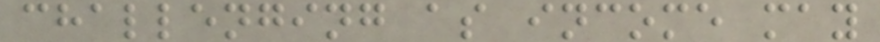challenging as income may
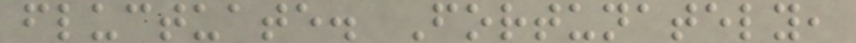fluctuate. Fortunately,
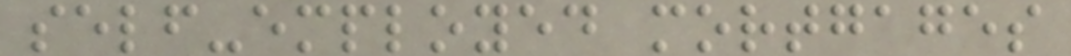self-employed mortgages
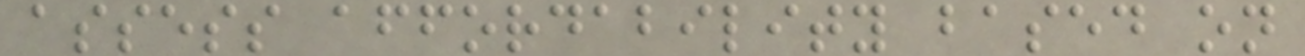assess affordability based on
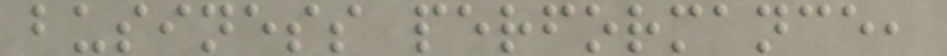business performance,
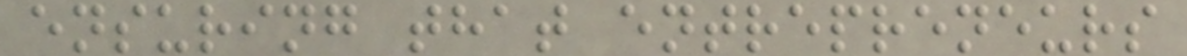ensuring that entrepreneurs
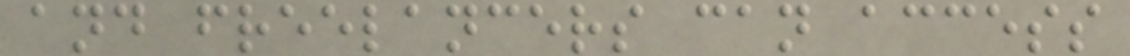and freelancers can access
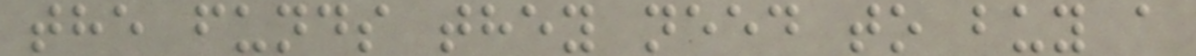the funds they need to buy a
